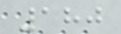180
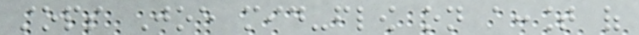stops Joe mid-flow on account of
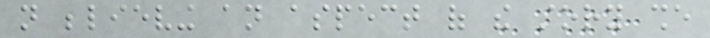not believing an aspect of the story she
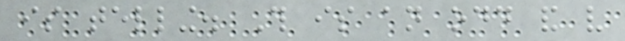is telling. This is an odd and very
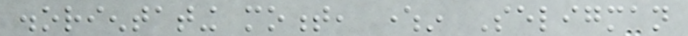disorientating moment, wherein Seligman
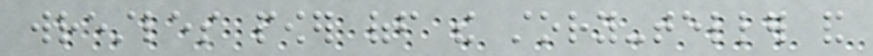wrestles power off the story-teller and
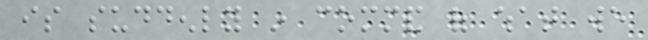is suddenly in command of what we
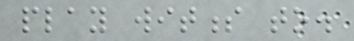play witness to.
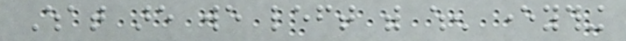What are we left with when everything
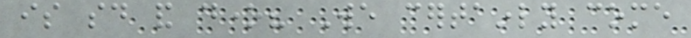is said and done? We certainly come
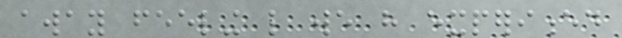away feeling like we have experienced
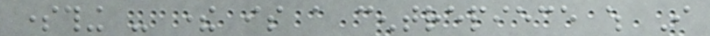something - there is a centrepiece which I
